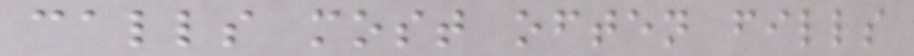calls most often fills
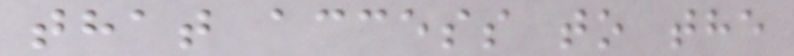that access to the
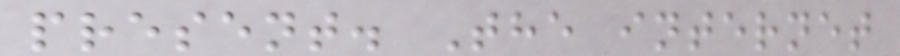present. The internet
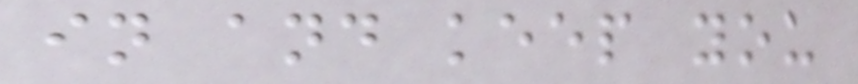in and keep you
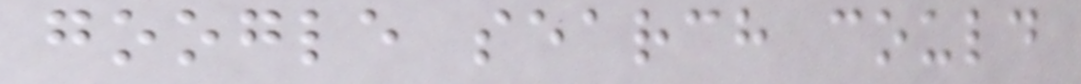google search could
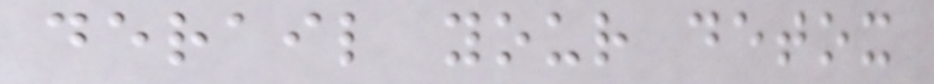derail your detox
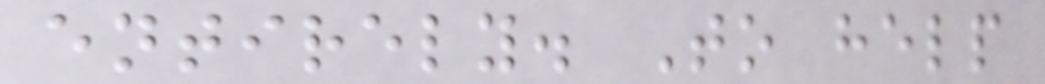entirely. To help
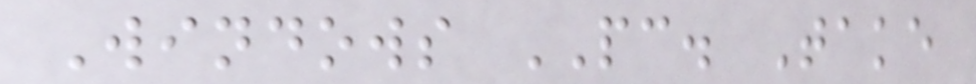Windows PC. Take
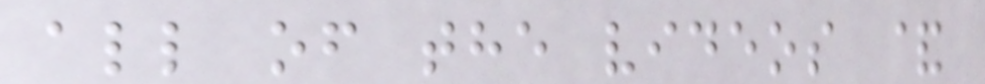all of the videos &
